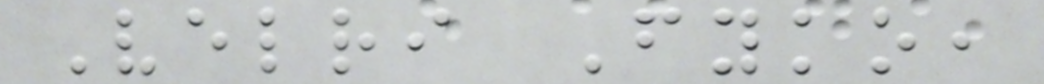Velri Fyko,
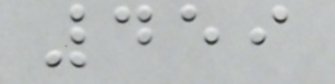459
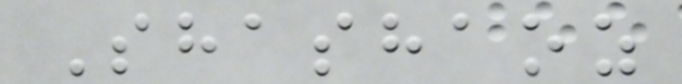Shashaoz
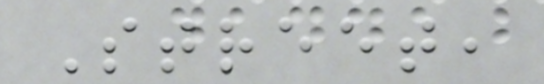Street,
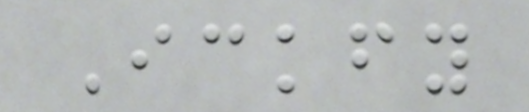Ickfy
